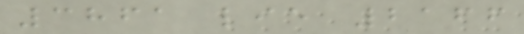3861 lie 2166
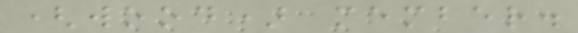(wood) member.
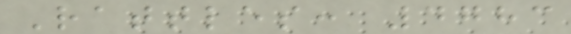Rattles: 4783
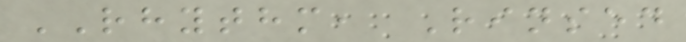RHYTHM, Rinsed
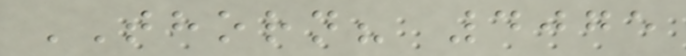THORN? 4075
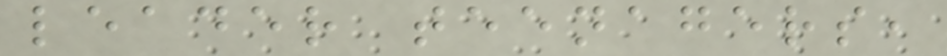leader teenagers,
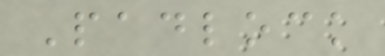Padlock
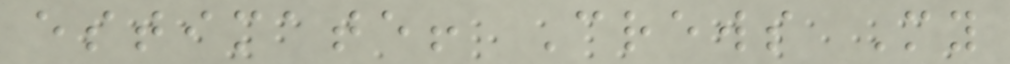estimate! Crews My
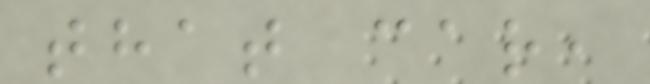that car,
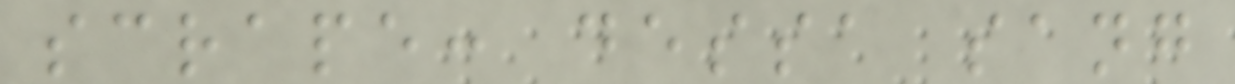scrape: dessa sang
